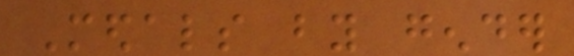Medals by gender
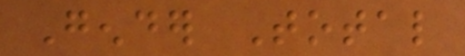Gender Total
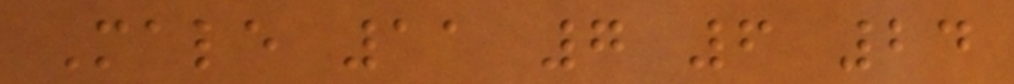Male 11 7 6 24
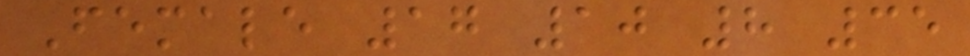Female 17 10 8 35
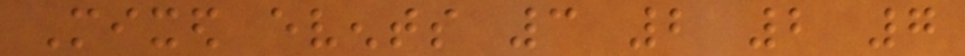Mixed events 3 2 2 7
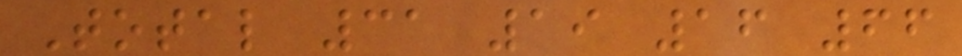Total 31 19 16 66
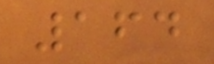164
